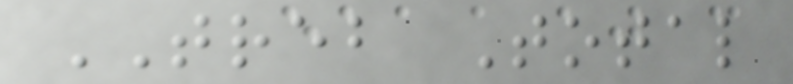TREB Total
